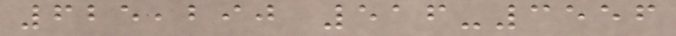625,290 516-3556
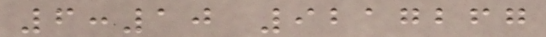6:10 9217267
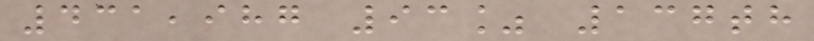431,987 93% 137th
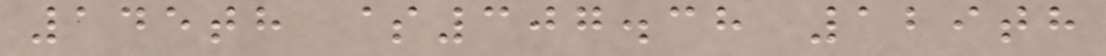145th $307.38 129th
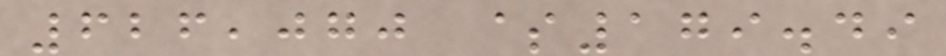626,070 $179.49
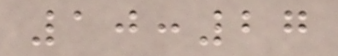10:27
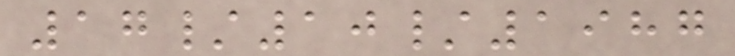17/10/1987
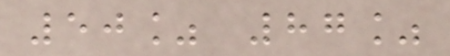50% 87%
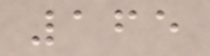165
